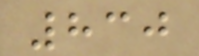830
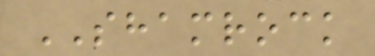SHAMROCK
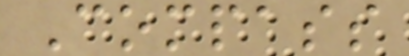Compass
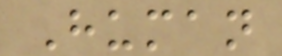Human
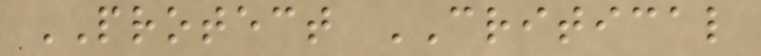PROTECT CRITICAL
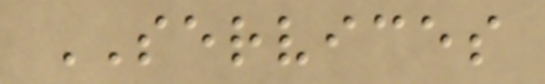SERVICES
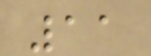11
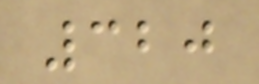320
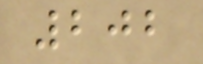202
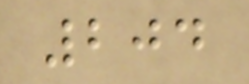204
